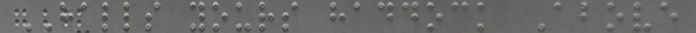HALLS yours haddock Above
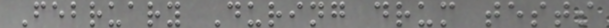February During drum tests
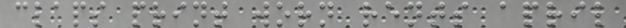claps print worn rents april
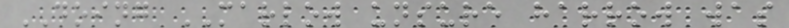DOING MARLOW unsure harrow was
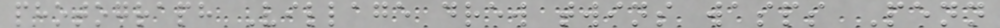photograph Village drew twins wasps Penn
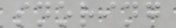snoring
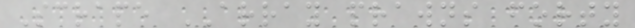Scrape ARRAY prawns forty
